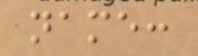name:
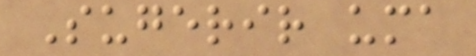Sugerir uma
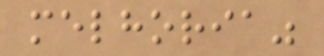melhoria"
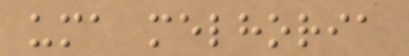uma melhoria
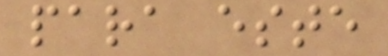para este
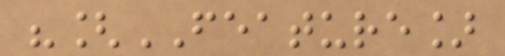"[FEATURE]
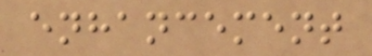enhancement
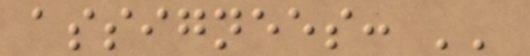assignees: ''
